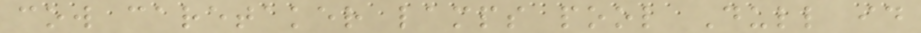cow caretaker lamps pool Dull id
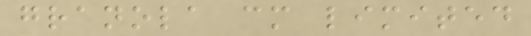granola cm limited
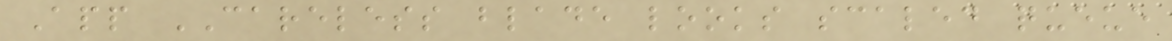App CARELESS blade looks scaled queue
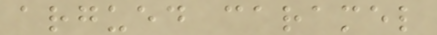argued caramel
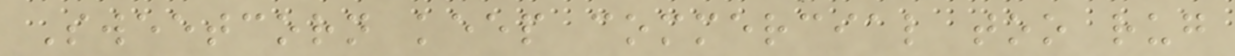Sweetcorn keep commercial too rug
